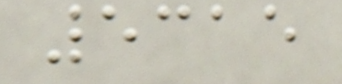5315
